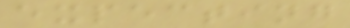expecting
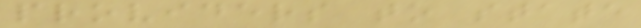providers to state
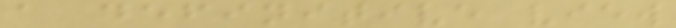a definitive view
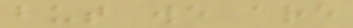but we are
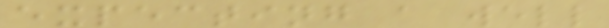expecting a well
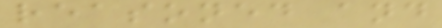reasoned and
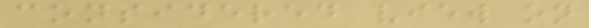considered view on
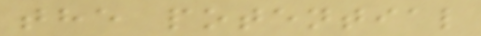the potential
